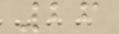26
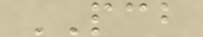PCB
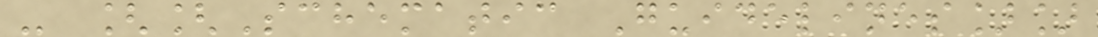- [[Schematic Guidelines]]
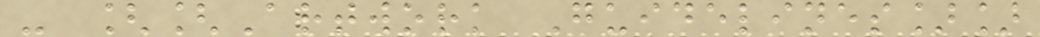- [[Artwork Guidelines]]
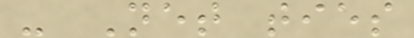- Net ties
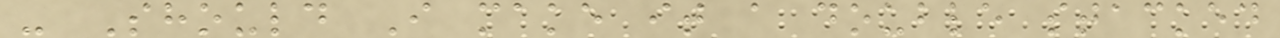- Should I make it a double stacked
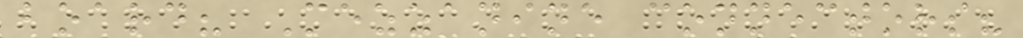board? Mezzanine connectors?
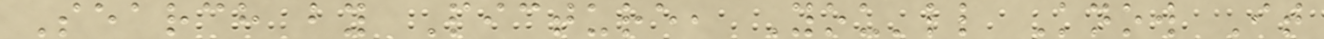Search by Picture, You'll Know It
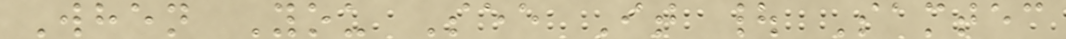When You See It | Samtec
